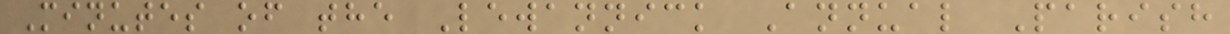Minutes of the Lewannick Annual Parish
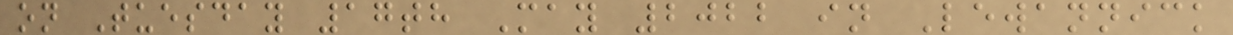on Tuesday 17th May 2022 in Lewannick
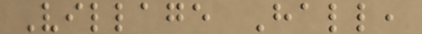Village Hall,
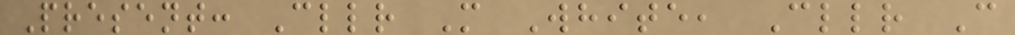Present: Cllr M White, Cllr C
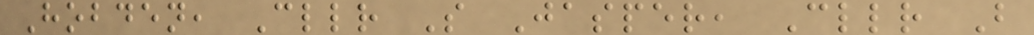Hobden, Cllr S Jasper, Cllr B
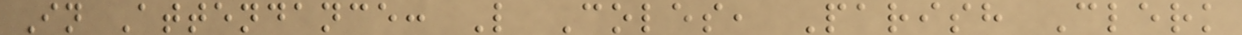In Attendance: L Coles, Parish Clerk
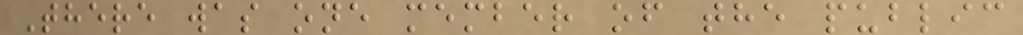There was one member of the public
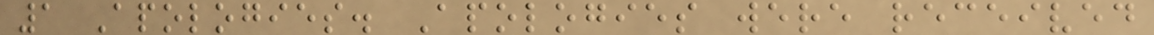1 Apologies. Apologies were received
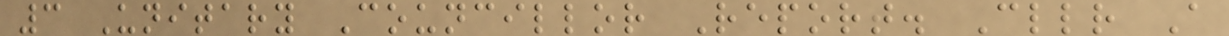3 Unitary Councillor Report. Cllr A
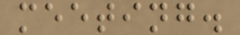meeting.
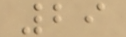29
